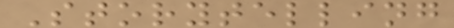Storytelling
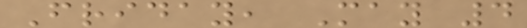Friday, May 4
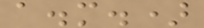a.m.)
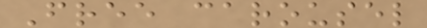Free carousel
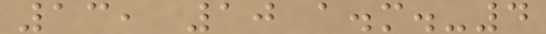13, 10 a.m.-4
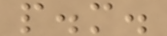p.m.
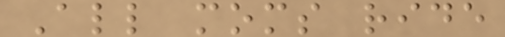All moms ride
